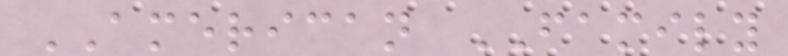AMERICAN FAMILY
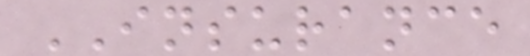INSURANCE
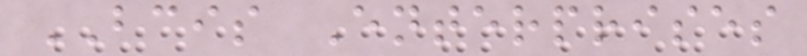BCIS Enterprises
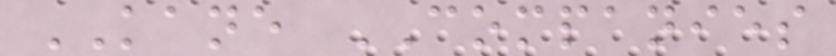KANE COMPANIES
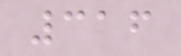316
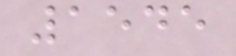1545
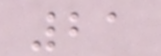21
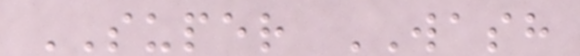SUPER WASH
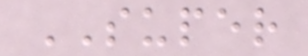SUPER
